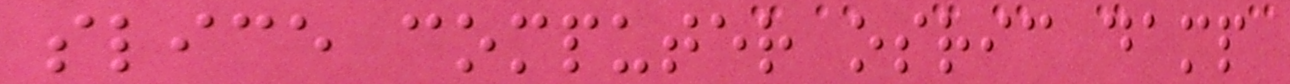slice computer osric damp
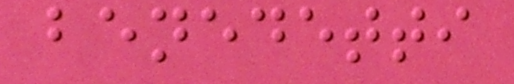benedetti
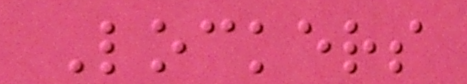Lockers
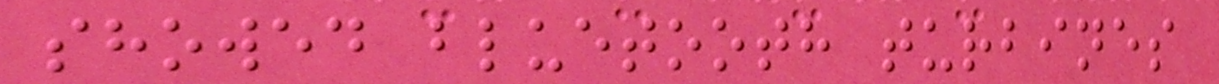showed bluetooth turbines
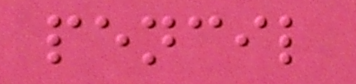pencil
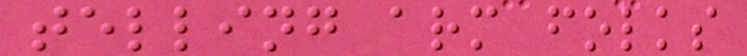telling arm folks
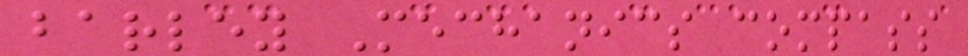barley Mechanics compass
